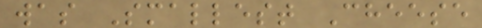was Smallest Cheese
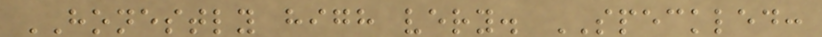HONESTLY high very. SPECKLED:
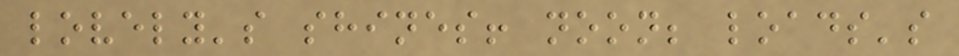lovely's shines! noon; loads's
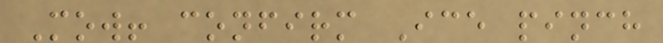Mow! confirm Ice pinch
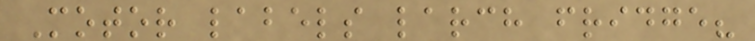Motor labels larch fridge?
